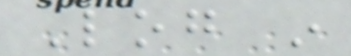Log in
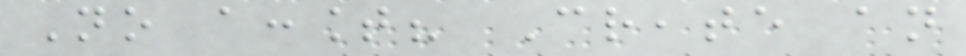No account? Create an
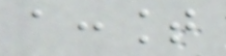account
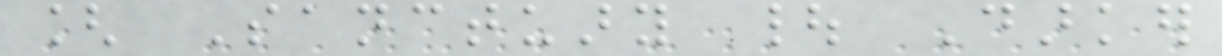[ Sanctuary | Darker
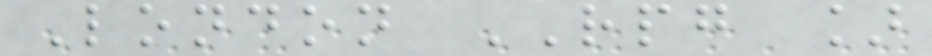London RPG ]
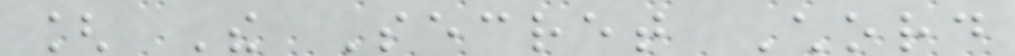[ The Secret Chord
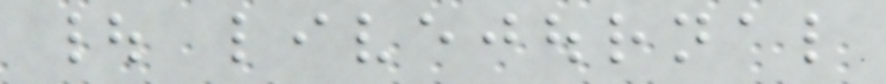| livejournal
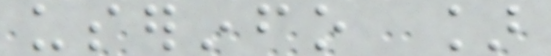userinfo ]
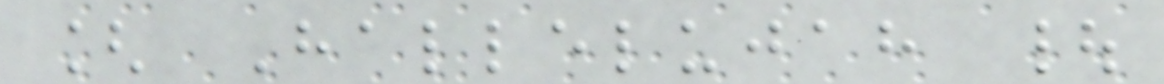[ Hallelujah |
